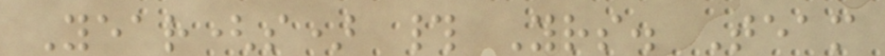Year(s) # Yrs. Team
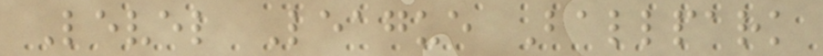Level League Ballpark
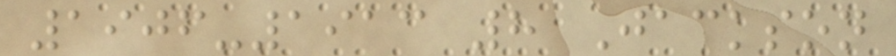1906-1913 8 Jackson
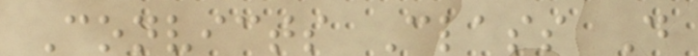Convicts Class D
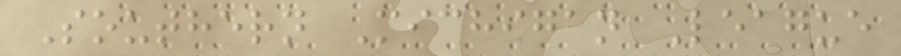Southern Michigan League
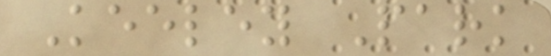Keeley Park
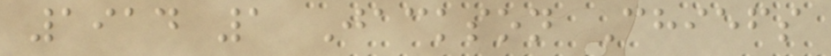1914 1 Jackson Chiefs
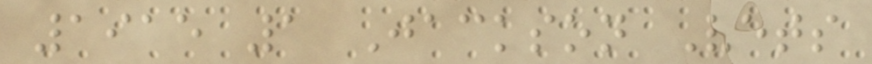1915 1 Jackson Vets
